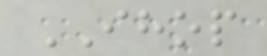IHOP
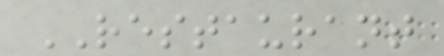RESTAURANT
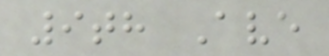9th Ave
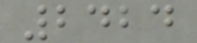2424
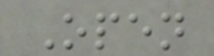Open
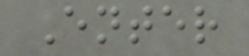Enter
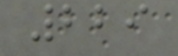229
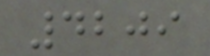4209
